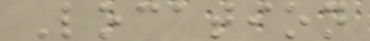Location
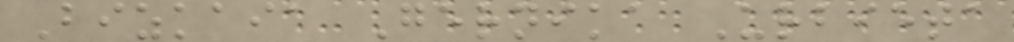Bizkaia Gernika Urbieta
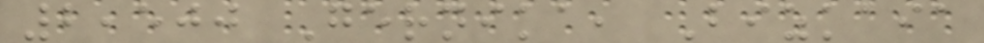2,500 Gernika, Bizkaia
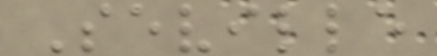Seville
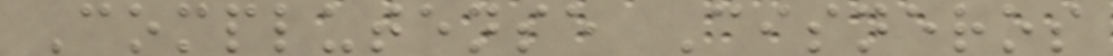Complutense Cisneros
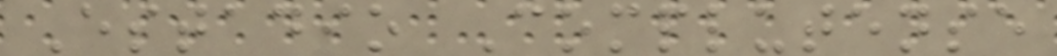Estadio Complutense
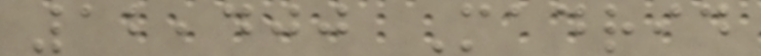12,400 Madrid
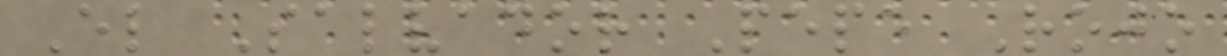El Salvador Pepe Rojo
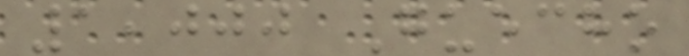1,000 Guecho
